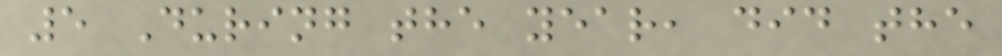5 During the year, did the
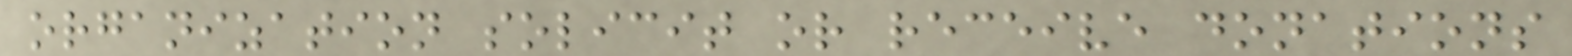organization solicit or receive donations
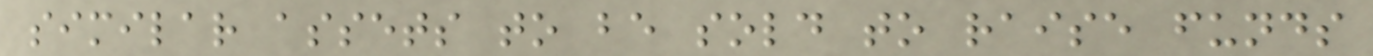similar assets to be sold to raise funds
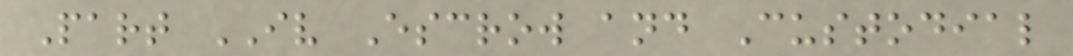Part IV Escrow and Custodial
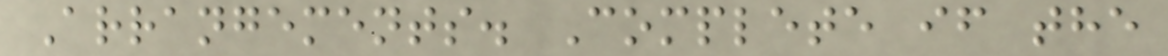Arrangements. Complete if the
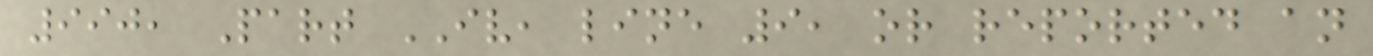990, Part IV, line 9, or reported an
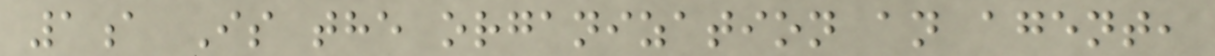1a Is the organization an agent,
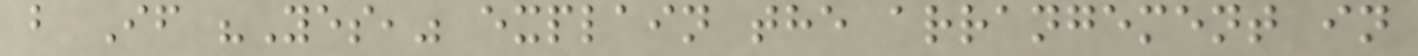b If "Yes," explain the arrangement in
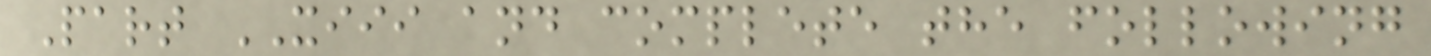Part XIII and complete the following
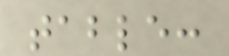table:
